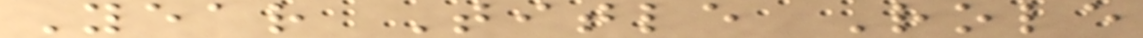Year Title Role
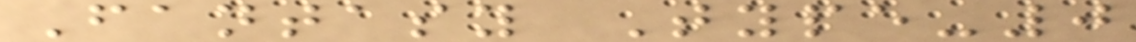Fantasy Type-0
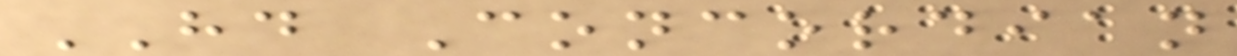HD Concordian
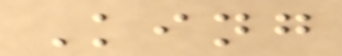King
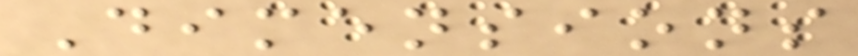Dimensions
